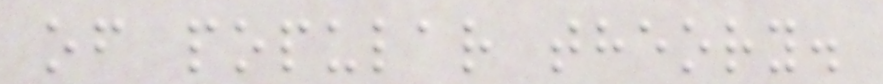of popular theory.
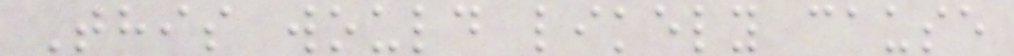This would likely cause
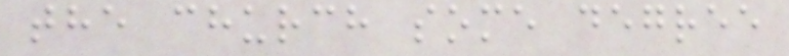the church some degree
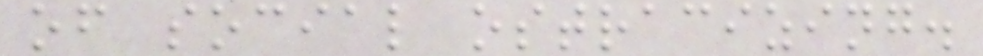of social ostracizing.
